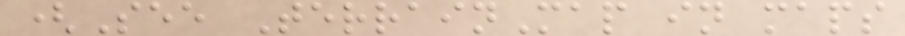(See TerrainMap in maps
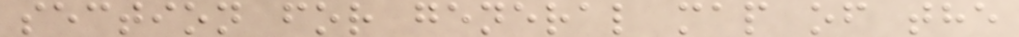section for general map of the
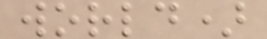world)
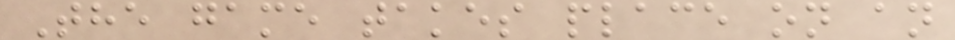The game takes place on an
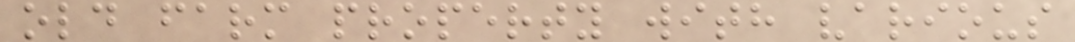old farm property with various
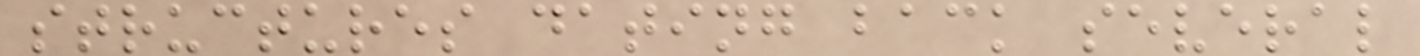structures dating back several
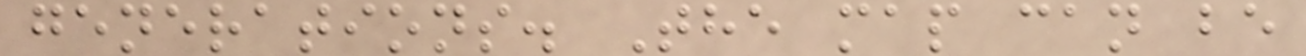generations. The map can be
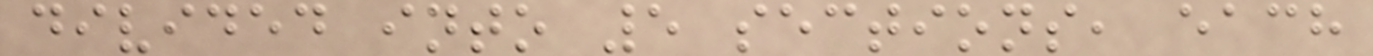divided into 5 sections, each
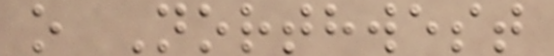o Northwest
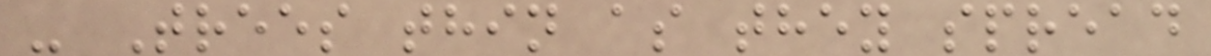- Trees thin as they spread
